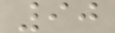90
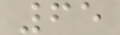65
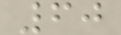60
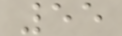55
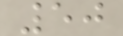50
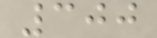300
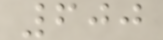600
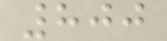800
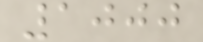1000
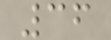36
